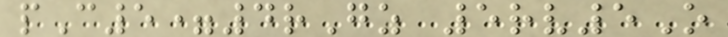pC5=4rGz 5rv5O
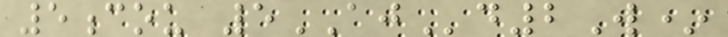5cou 5AJd2W*
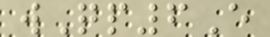wQp6E
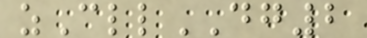zCllDG2
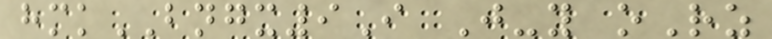hmkBNGX9I J-y oRz
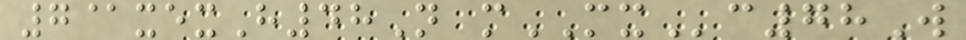7@xexH48N mMXc78W
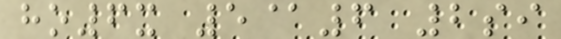ho6x 5@6 2si
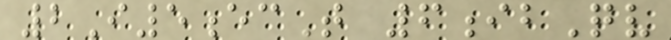2I5ecT 6ibQv
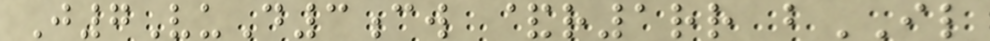J7VuD3cw &r1rr bIL
